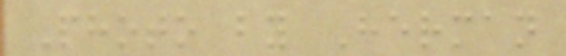Photo by Herman
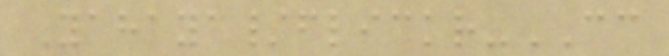Yahaya/flickr-CC
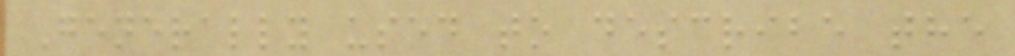Generally used to describe the
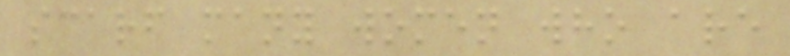scarf many women who are
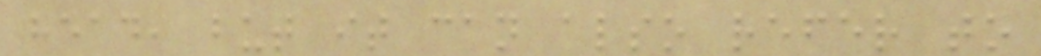head, but it can also refer to
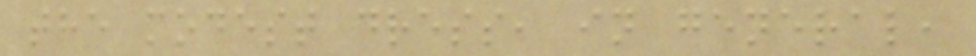the modest dress, in general,
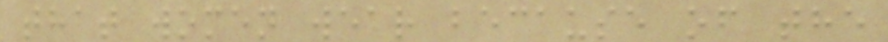that women wear because of the
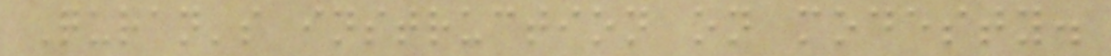Quran's instruction on modesty.
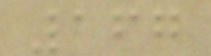167
